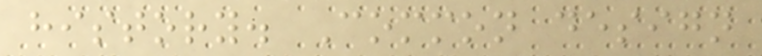history. Common design
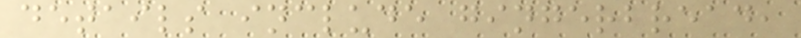details include gingerbread,
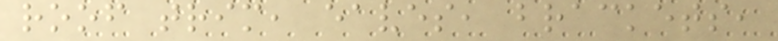roof trim, eaves, brackets,
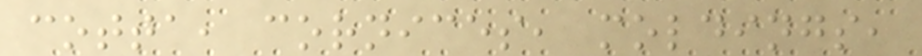cotta, cornices, moldings,
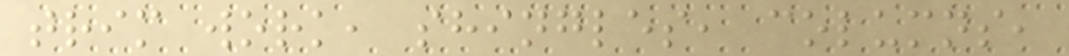trim work, shingles, columns,
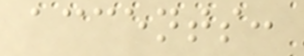accents:
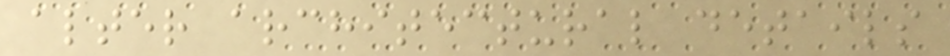alter architectural details
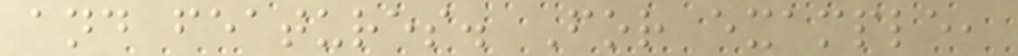and features. For example,
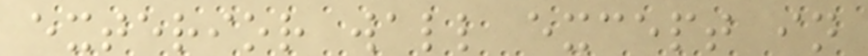exterior wall except in
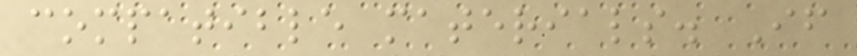compatible materials. If
